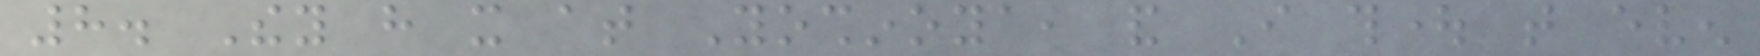8. They have it at Yoshinoya, and I thought that even
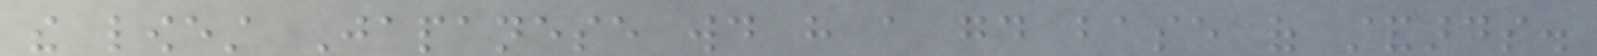the lowest Japanese would have a good base of standards.
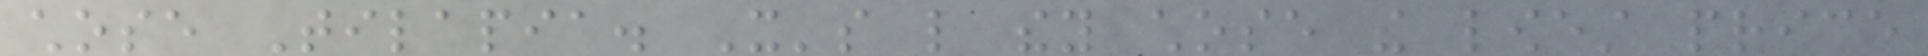chose Tilapia. It's like they chose the lowest price
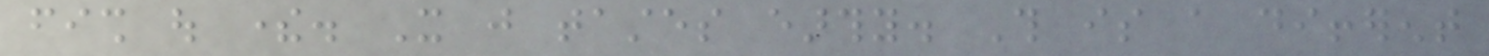fish out there. It just tastes earthy. This is a different
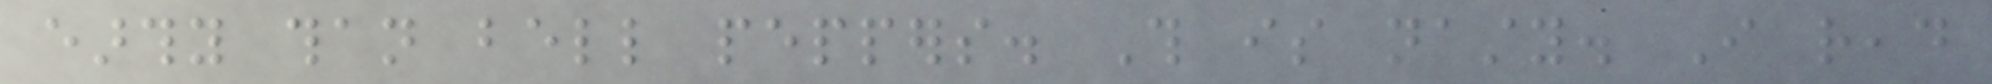earthy than bell peppers. This is nasty. I read
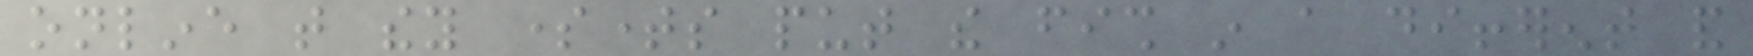online that they sometimes put the fish in a different and
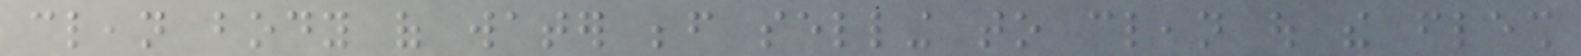clean body of water before selling to clean out the flesh
